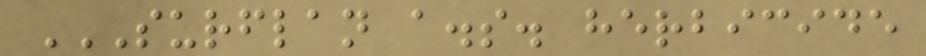SURFLAN A.S. HERBICIDE
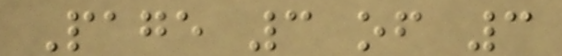Page 3 of 3
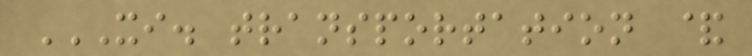XI. TRANSPORTATION &
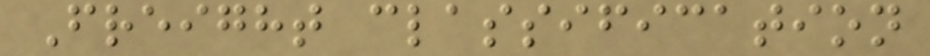Freight classification
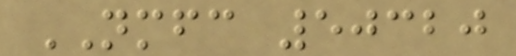NMFC 50320
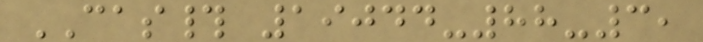CAS# 19044-88-3,
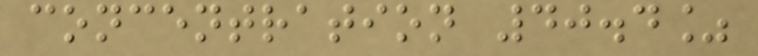concentration 40.4%
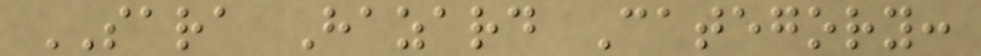SARA Hazard Category:
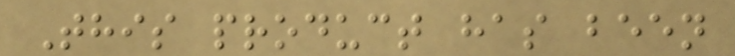This product has been
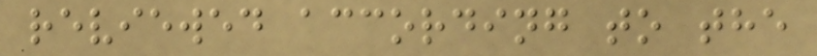reviewed according to the
